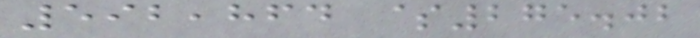592,864 $275.02
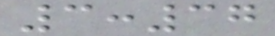3:37
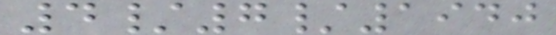4/7/1940
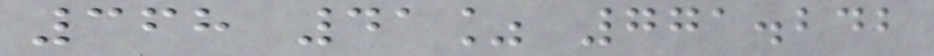368 41% 771.242
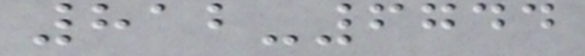812-6744
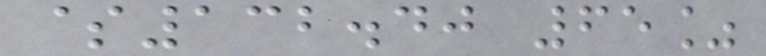$132.40 65%
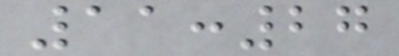11:27
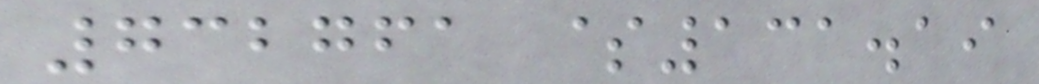732761 $131.19
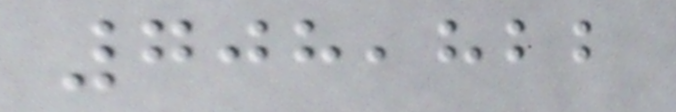708,822
